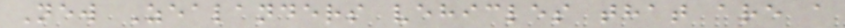New Zealanders vehicles that are a
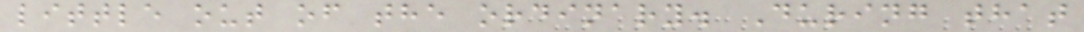little out of the ordinary. During that
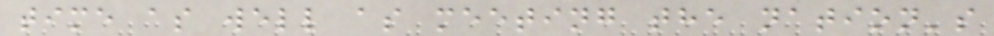time as well as meeting the nation's
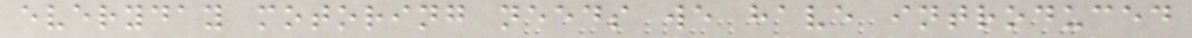everyday motoring needs we have introduced
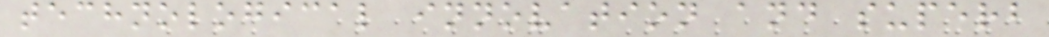technological innovation and superb
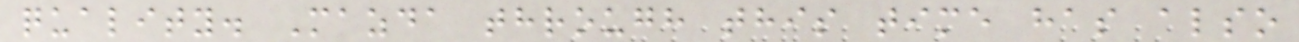quality. Mazda through this time has also
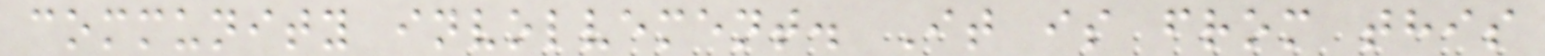community involvement. It is from this
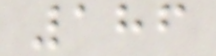186
